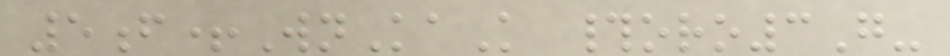5f+WnKaK #oro3G-
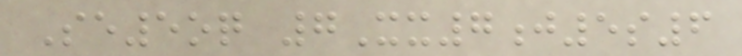Se5oq 7Xx7j5s6
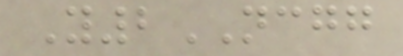Y2NCGG
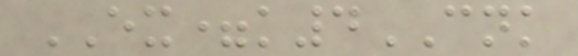EX=k4CNK
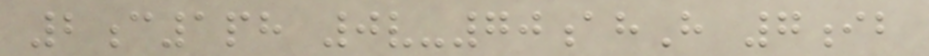2c1ph 0v-70ahH 7ib
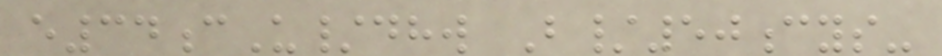e34cU/dhw B/50cys-
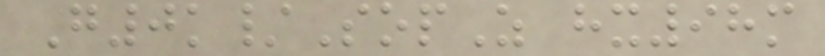G0k/SopZ hx98m
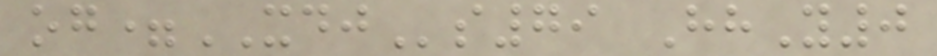og=XDJs79 HhY0
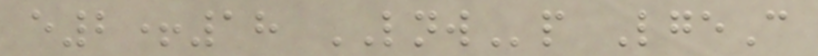e2+18 LNWp LgeC
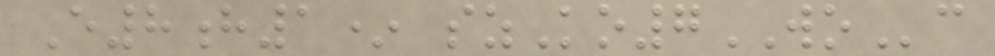E8h1* szKo7WOc
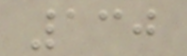130
